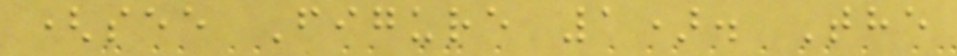(see Figure 1). The
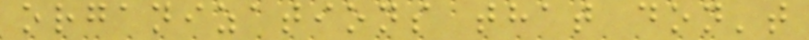organizations that don't
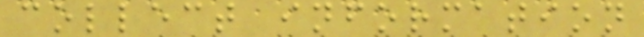collect information
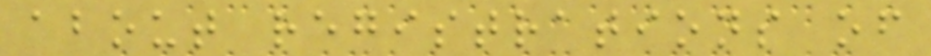about registrations of
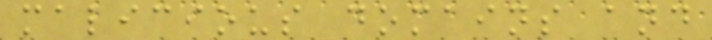malicious domains and
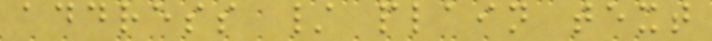address / plain text
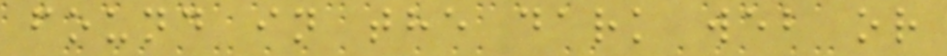found in the dark web or
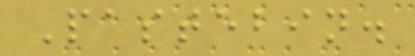Pastebin.
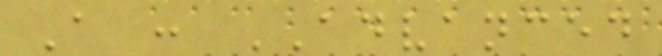A : ADVANCED
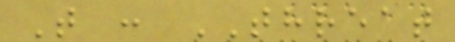T : THREAT
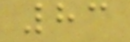83
